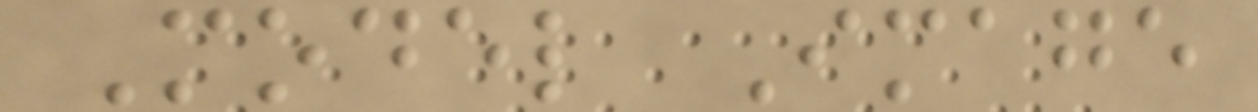Model Image
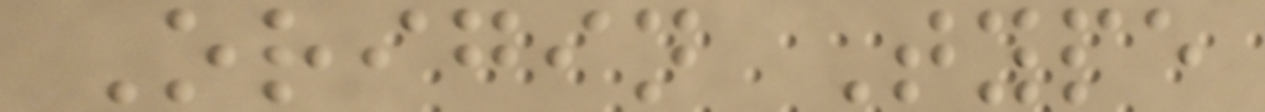Origin Type
